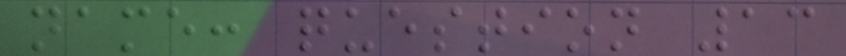name: question 13
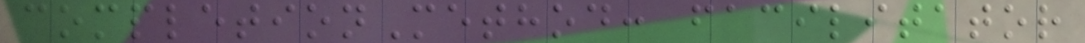completionMethod: facilitator
